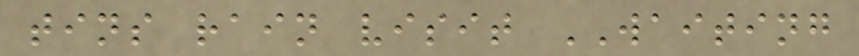tins rain visit WAITING
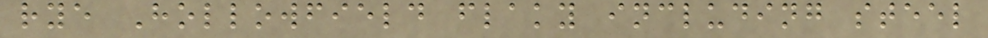rye Hollowfield flaky including steel
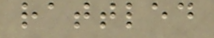rattled
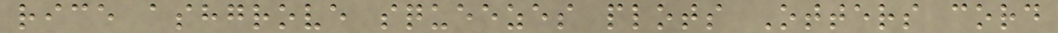rice ashgrove squeezes plots Otters cord
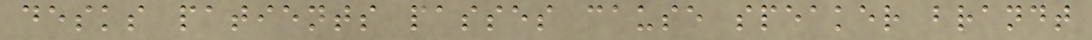desks patients passes cause speaker brandt
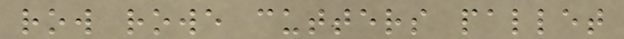row rowe cutters pallet
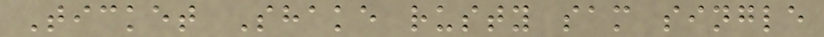Ticket Shake rusty sam single
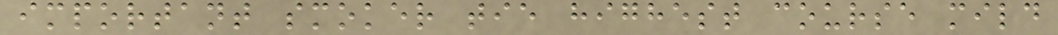important smoker tie highest course mild
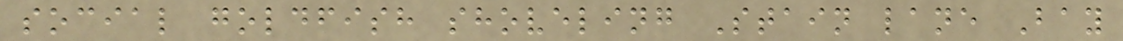social goldfish shoveling Stain lane Bay
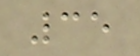35
